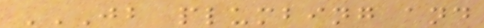JB PLUMBING AND
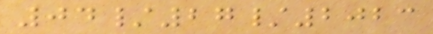04/27/2023
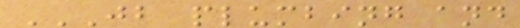JB PLUMBING AND
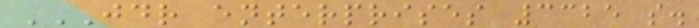JDR ENTERPRISES 3325 S.
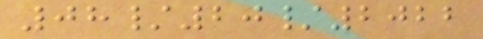08/20/2022
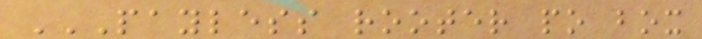PAYLESS ROOTER PO BOX
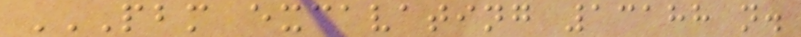PBM EXCAVATING 13188 N.
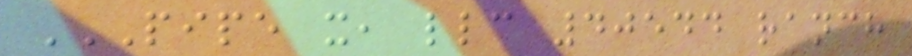PIPE X, LLC 40544 RANCH
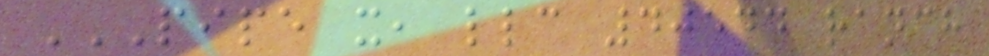PIPE X, LLC 40544 RANCH
